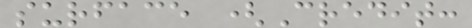surface (Credit:
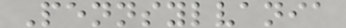Pennsylvania
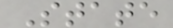State
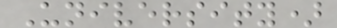University)
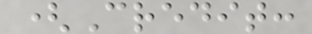(Credit:
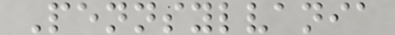Pennsylvania
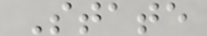State
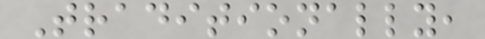Traditionally,
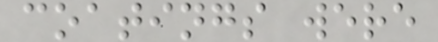coatings were
